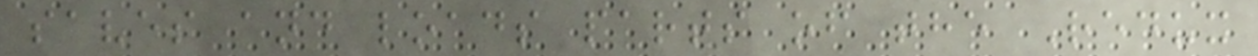saves and loads parts of the Redux
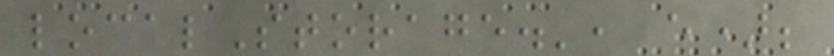localStorage.', e);
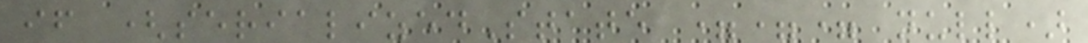if (serializedState === null)
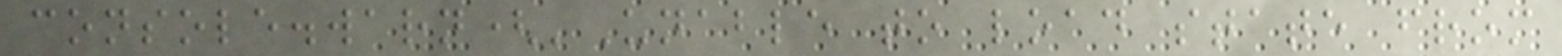console.warn('Unable to load state from
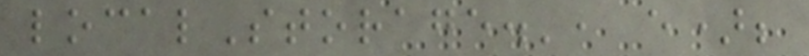localStorage.', e);
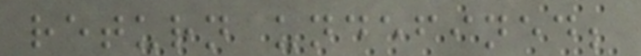return undefined;
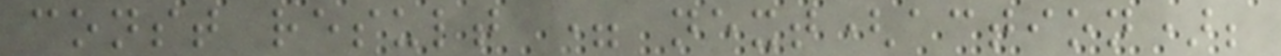const result = next(action);
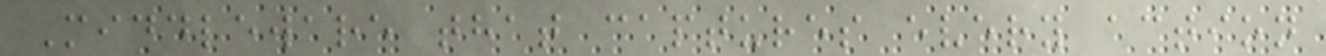Middleware that captures every action
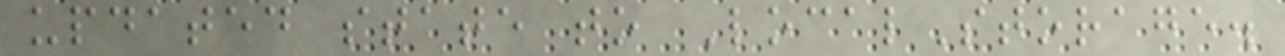updated state to LocalStorage.
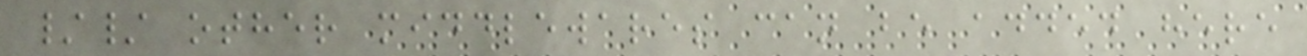// other middlewares can be added here
